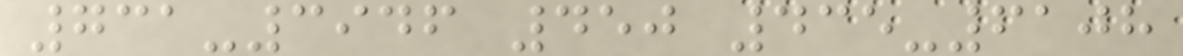731-3946 450 435-6108
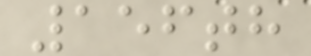156th
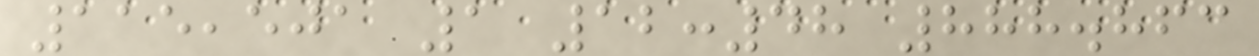115,501 1 12:48 888.863
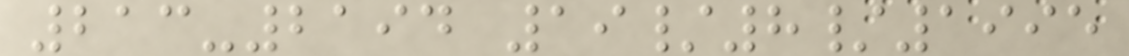213-2194 19/8/1995
